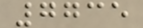7735
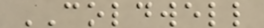COLDWELL
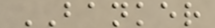BANKER
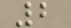2
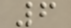6
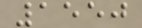1550
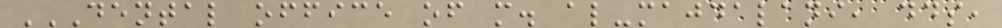DENTAL OFFICE OF M. AL-MAJDALANI, DDS,
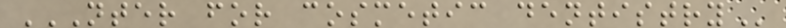NTER FOR COSMETIC DENTISTRY
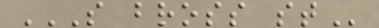S BROSS ST
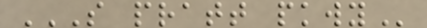S PRATT PKWY
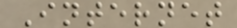Internet
